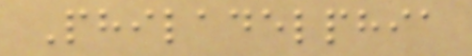Philadelphia
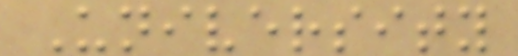University
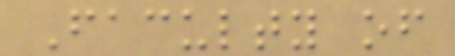Faculty of
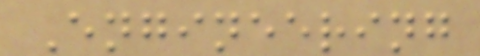Engineering
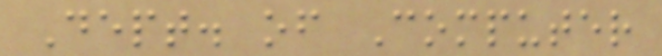Dept. of Computer
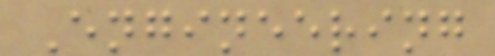Engineering
